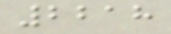2218
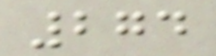274
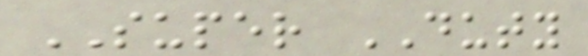SUPER DUTY
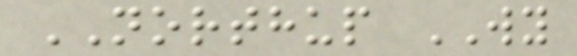NORTHUP WY
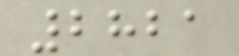2821
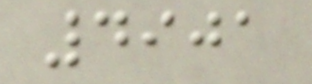4901
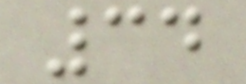34
